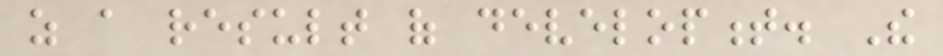as a result of development. The
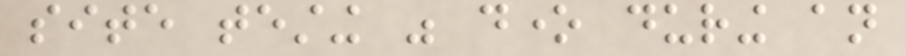site testing was done during an
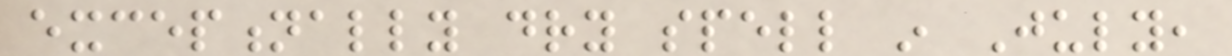exceptionally dry spell in July,
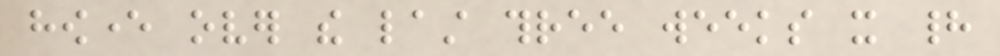however over the last three weeks it had
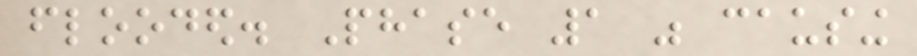flooded. Phase 1 was causing
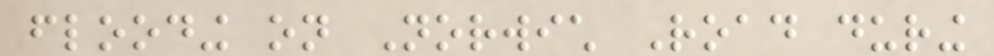flooding on Norwich Road during
